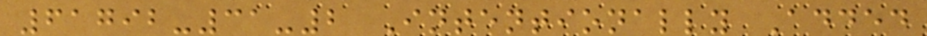61792-31-2 Intentionally Added
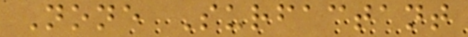None Surfactant
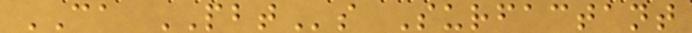CA PBTs Surfactant
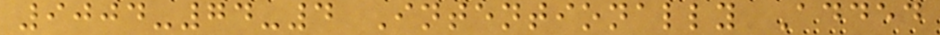9004-74-4 Intentionally Added
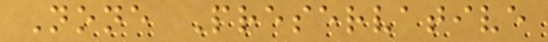None Preservative
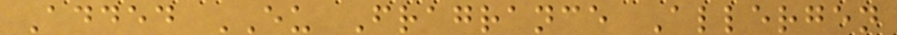Added EU Fragrance Allergen
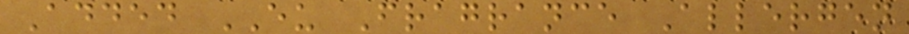Added EU Fragrance Allergen
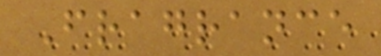Fragrance
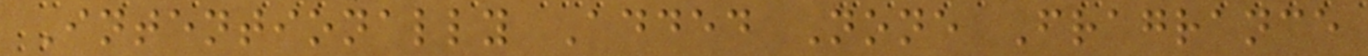Intentionally Added None Fragrance
